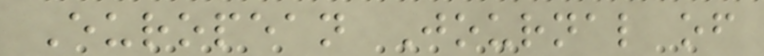European Journal of
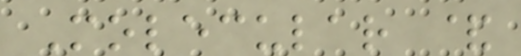Molecular &
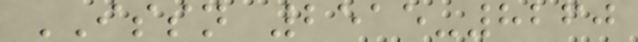ISSN 2515-8260
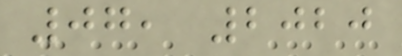07, 2020
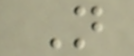N
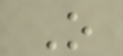O
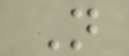N
